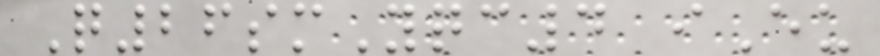Q26smYqc4 iEu
